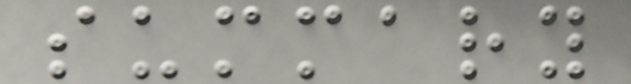summary
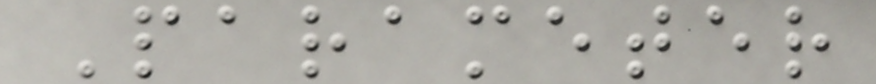Parameter
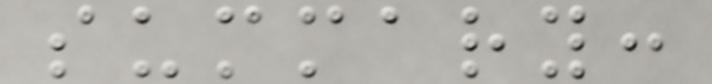summary:
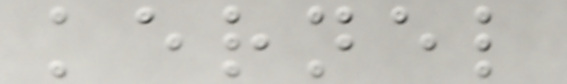kernel
